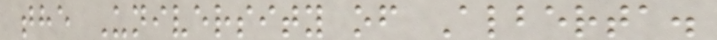the University of Alberta.
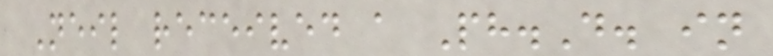Neil received a Ph.D. in
